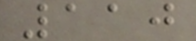110
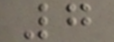7
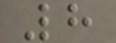8
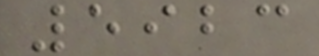5923
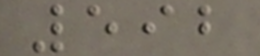592
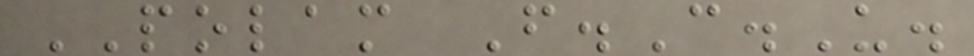POLAM F.C.U.
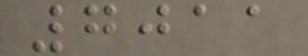7011
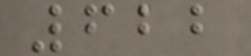622
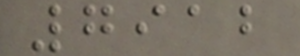7912
